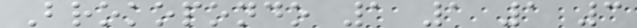Brokopondo 1 1 1 3
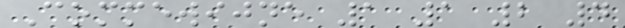Commewijne 1 1 2 4
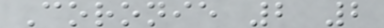Coronie 2 2
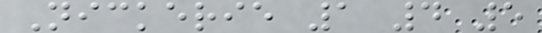Nickerie 1 4 5
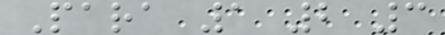Para 1 2 3
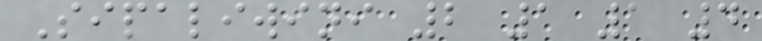Sipaliwini 2 1 1 4
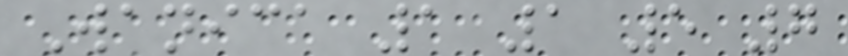Wanica 1 1 5 7
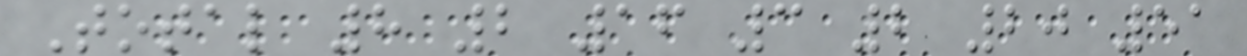Total 8 2 16 3 2 20 51
